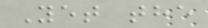Yet the
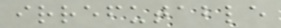irrefutable
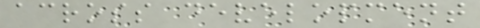across development
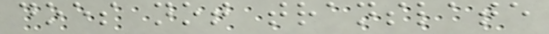does not translate
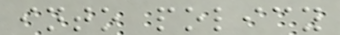into policy
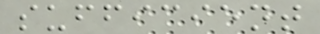sufficient
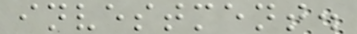investment.
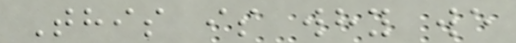This is why we
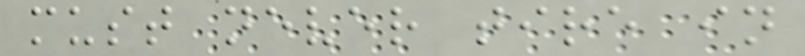must never tire in
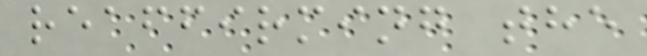reaffirming the
